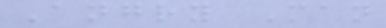Angry Man
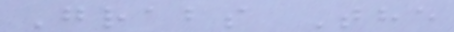Grabs The
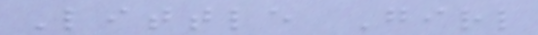Little Girl
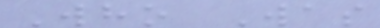Who Was
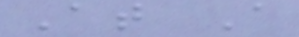At A
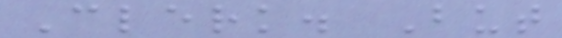Clerk. But
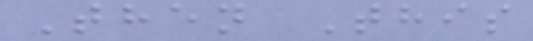Then This
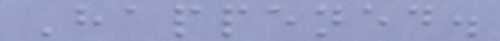Happened.
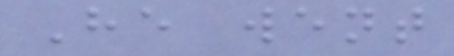He went
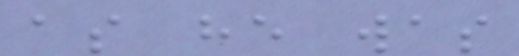as he was
